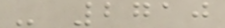- 2710
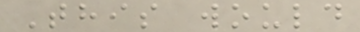This would
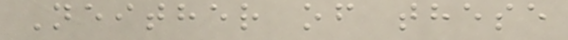Neither of these
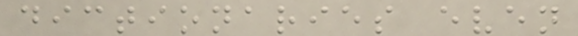dictionaries even
